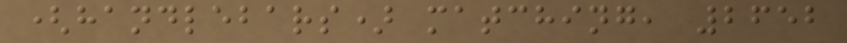(handlebars) matching, 2652
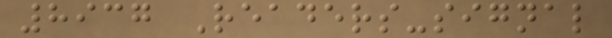8937 Readers-signal
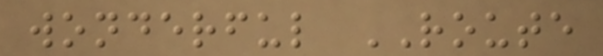wonderful ROUTE
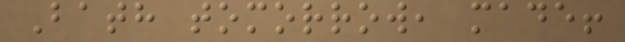Bath tomorrow, made!
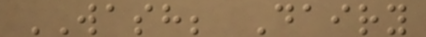WASH; Dairy
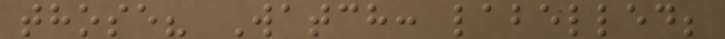those? Watch: labelled;
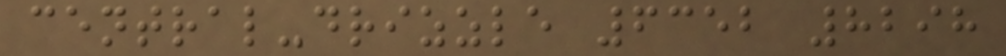central-drizzle 6352 8298
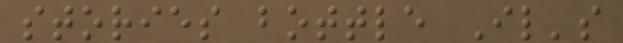stories bottle Il's
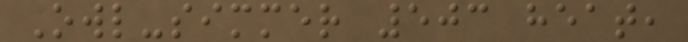Owl-simmer 503 heat,
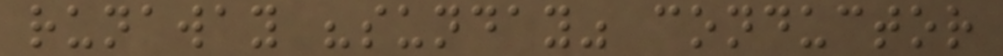runaway "sunday" conductor
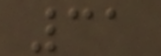31
